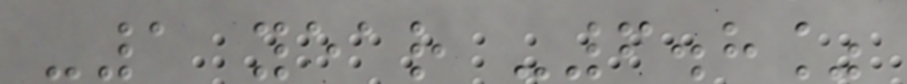-1 year -6.8%
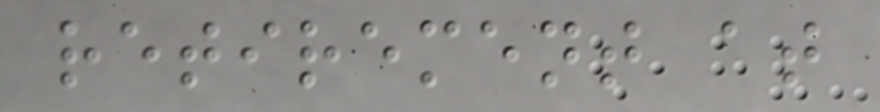retirement at
